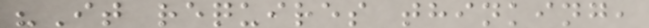"It requires thinking,
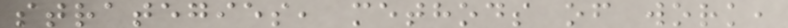strategies, methods of work,
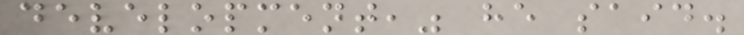development," he said.
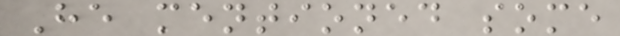He mentioned some
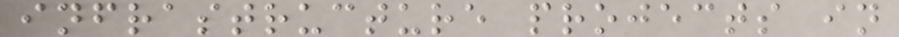infrastructure projects in
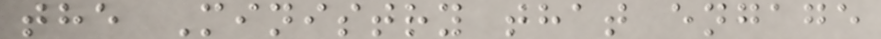the Ministry that engage
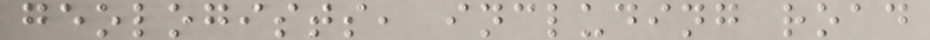geologists, including road
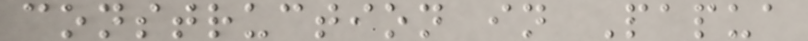construction in Papua
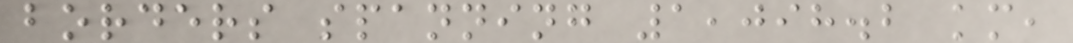borders spanning 1,098.2 km,
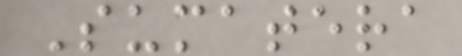Sumatera
